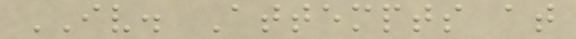IV. Attempts at
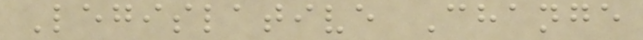Legislative Change
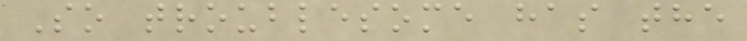So troublesome has the
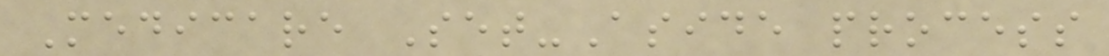Medicare Set-Aside process
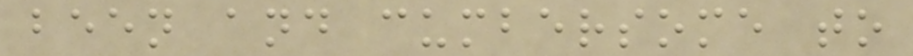been and cumbersome to
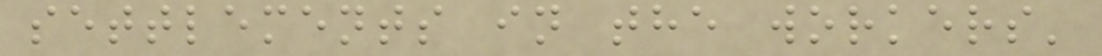settlements in the workers'
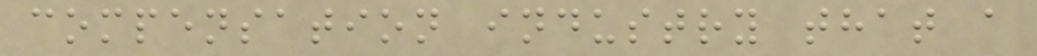compensation industry that a
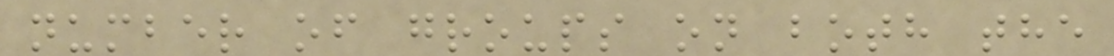number of groups on both the
